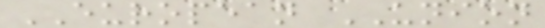EUROPEAN UNION
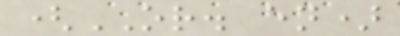(OR. en)
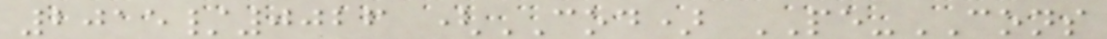2015/0026 (COD) PE-CONS
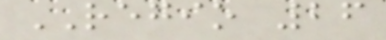REGIO 26
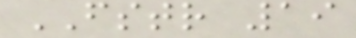FSTR 19
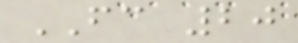FC 20
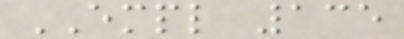EMPL 135
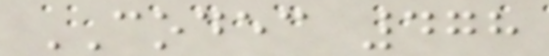CODEC 478
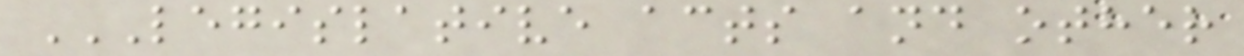LEGISLATIVE ACTS AND OTHER
